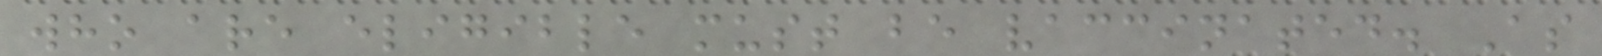who are eligible must be vaccinated. As
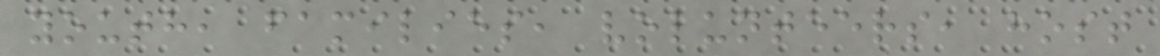youth, families, volunteers, host
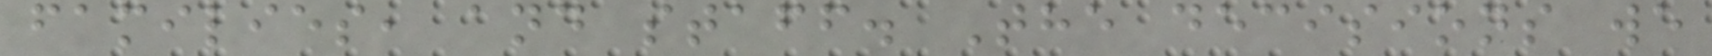families, and staff. The decisions we
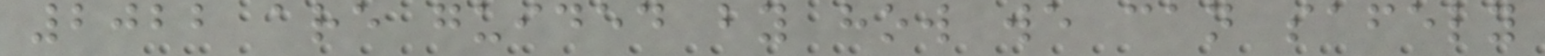2022 are guided by how we can safely
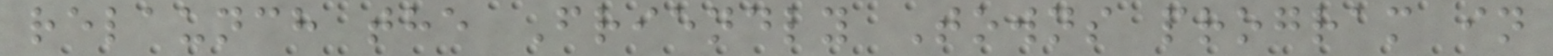relaunch the Friendly Towns program in
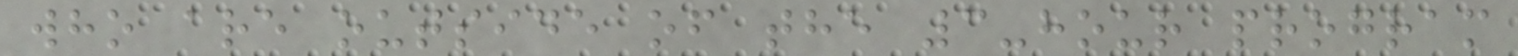who are outside of the 3-hour program
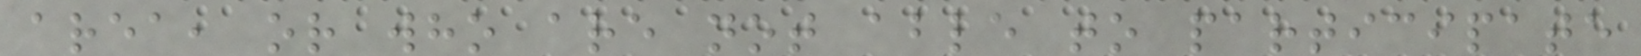area, or who are not able to participate
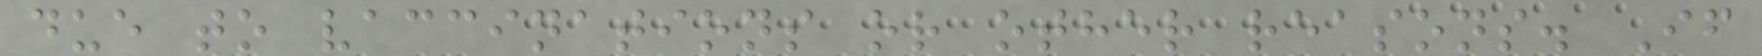due to vaccinations or other reasons. If
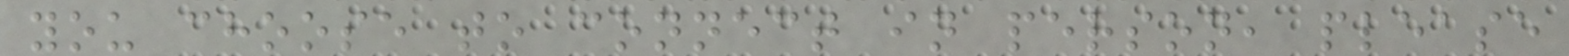you choose to connect in person, please
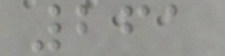261
